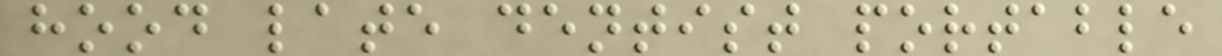hood late dentist portable
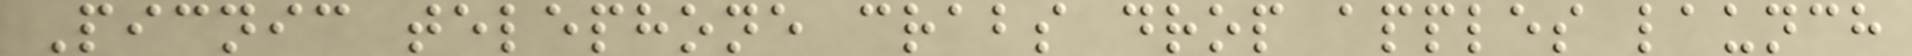Picnic telephone crabs drop apples launch
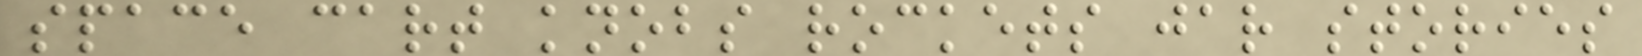space cart knobs rockets jar stories
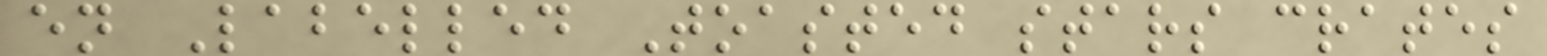en Labelled Toasted stars crates
